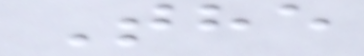The
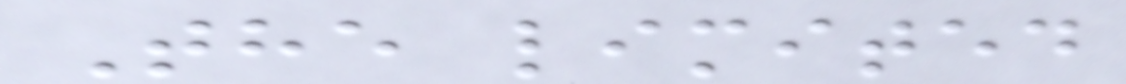The limited
